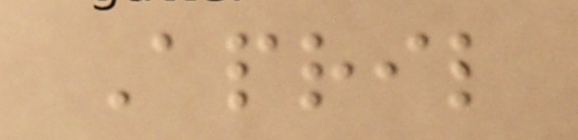April
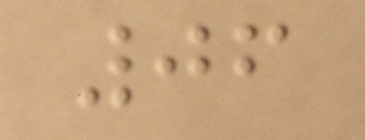06
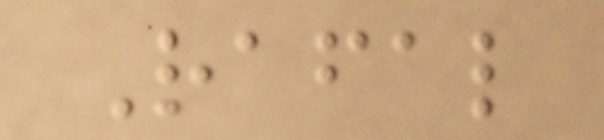Rafal
